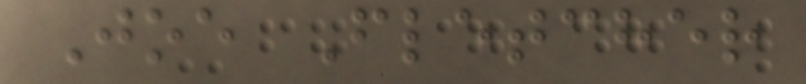Joe Fletcher
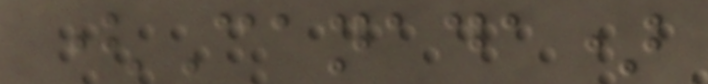(Canada)
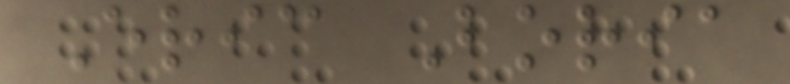Eric Boria
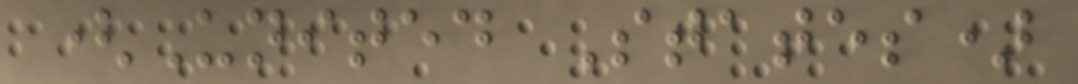(United States)
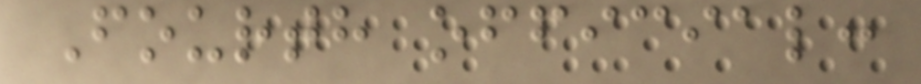Fourth official:
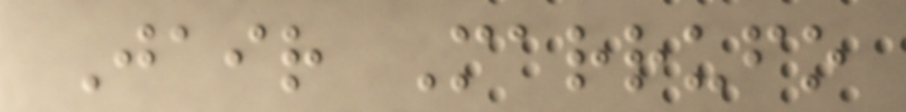Jair Marrufo
